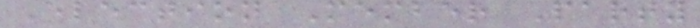Election Member Party
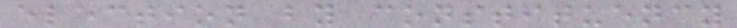election by constituency
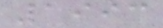1993
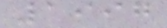1997
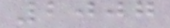2007
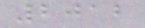2012
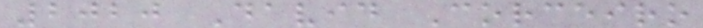2020 David Corceiro
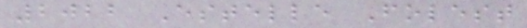2022 Estelle Folest
